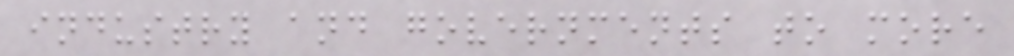industry and governments to more
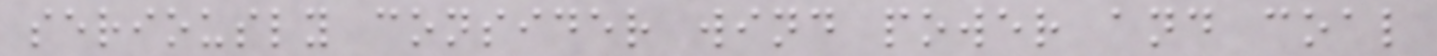seriously consider wind power and coal
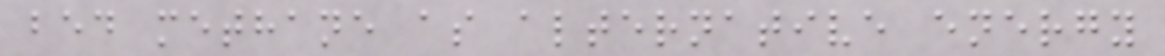bed methane as alternative energy
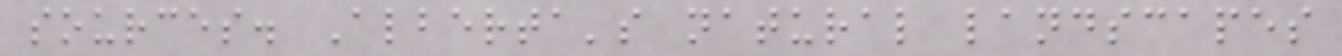sources. Alberta's natural landscapes
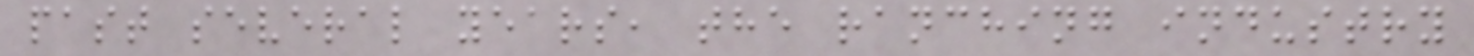past several years, the ranching industry
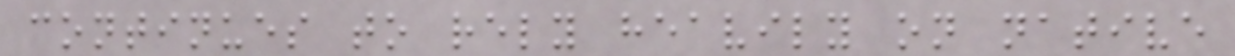continues to rely heavily on native
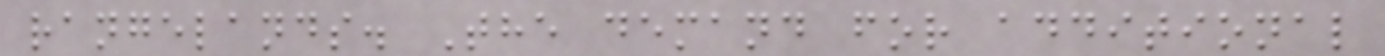rangelands. The demand for additional
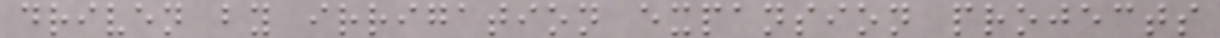driven by irrigation expansion projects
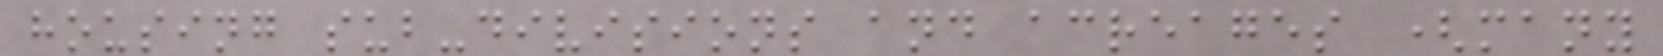housing sub-divisions and acreages (many
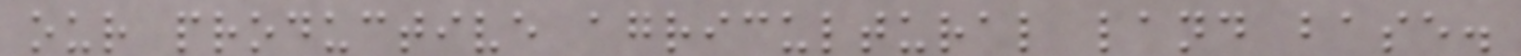our productive agricultural land base.
